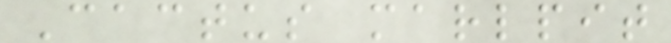Cactus marlpit
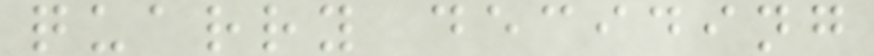quarry deciding
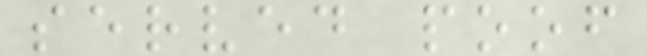served poof
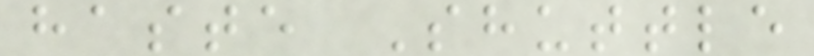haste Shuttle
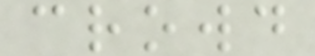crowd
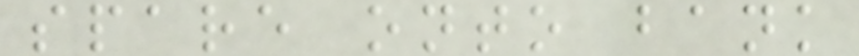spare onto bank
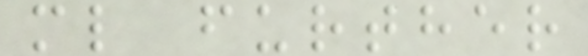ml further
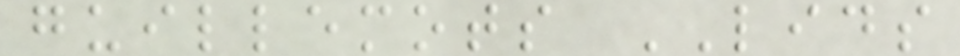guillemots LIDS
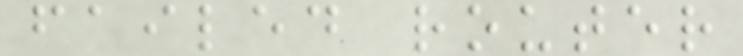failed router
